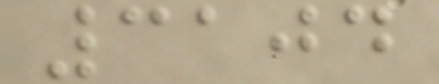3104
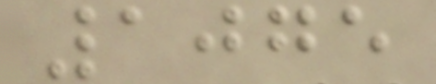1075
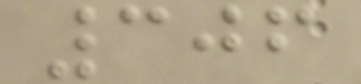306
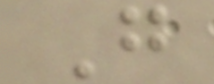G
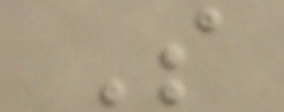S
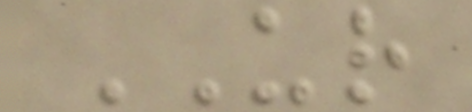UR
